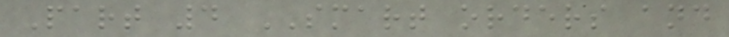Part 4 SMART orders and
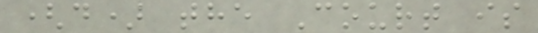(d) the Court is
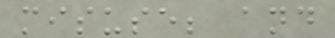misuse; and
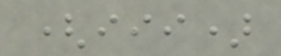(iii)
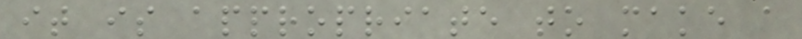it is appropriate to make a
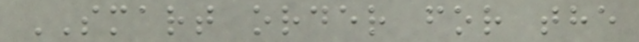SMART order for the
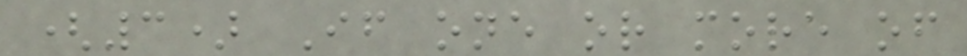(3) If one or more of
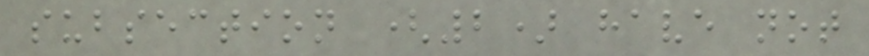subsection (2) have not
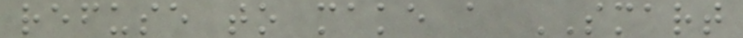refuse to make a SMART
